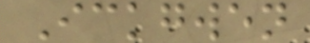Ickgwen
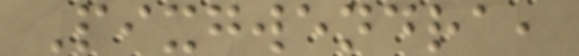Pixgwendra,
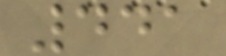441
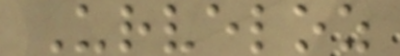Urveloz
